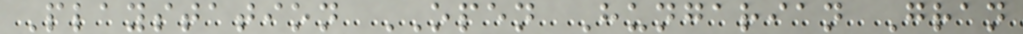Playstation OPEN Hungarian Gran
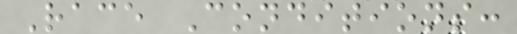Race Conditions:
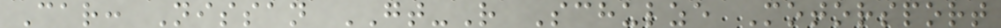Car: Nissan GT-R Schulze Motorsport
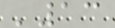'13
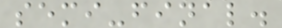semi-final.
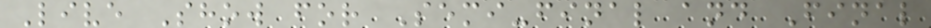Live Show for Semi-final and Final
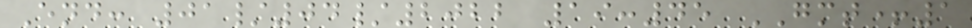End: 01/04/2022 19:45 GMT+1
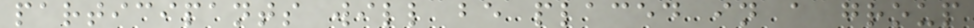participants will be placed in a group
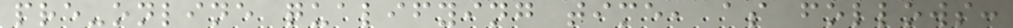pre-online qualifying time, as follows:
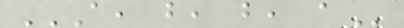A, B, B, A
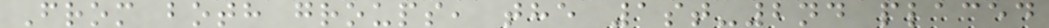From both groups, the 1st-2nd placed
